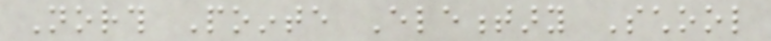North Pointe Elementary School
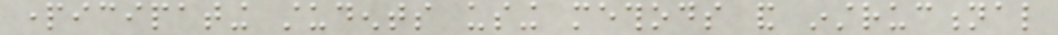participating students using methods and instructional
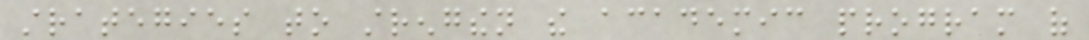strategies to strengthen the academic program of
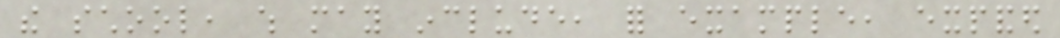the school, which may include, for example, expanded
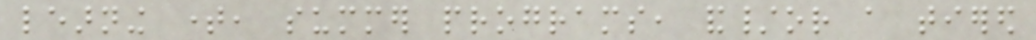learning time, summer programs, and/or a tiered
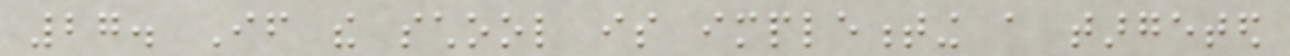27. If the school is implementing a targeted
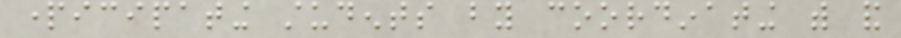participating students by coordinating with and
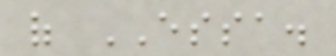of ESSA.
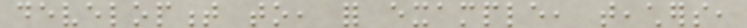development to, for example, teachers,
